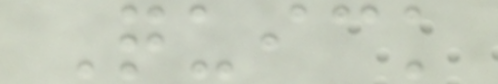Quick
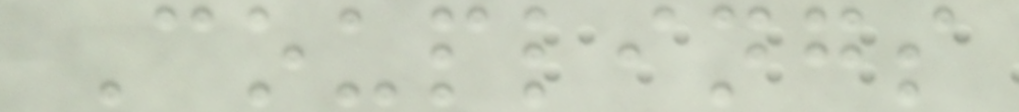Couplings
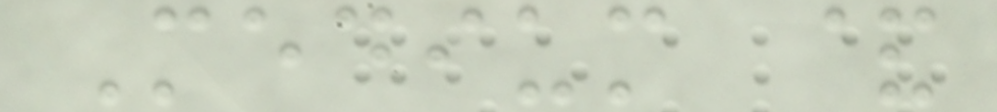Medium &
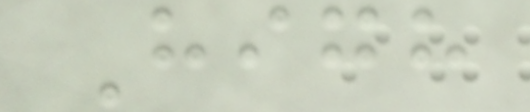High
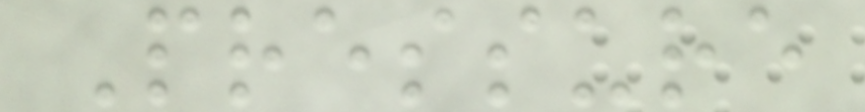Pressure
